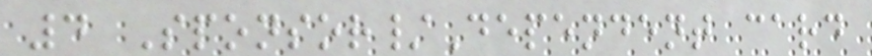4 Sponsor/Dependent card
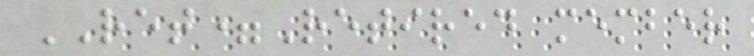RET=Retired member
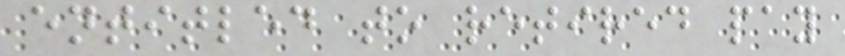entitled to retired pay
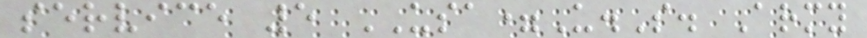service 5 USA=U.S. Army
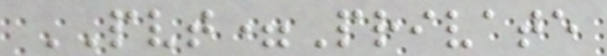PVT=Private
